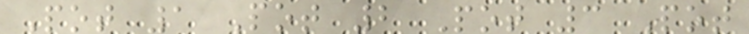Pot 1 Pot 2 Pot 3 Pot
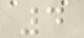4
